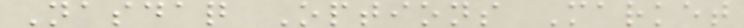Nasdaq Options Market
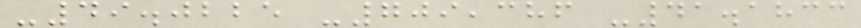-49.0225 -709,386 -41.1833
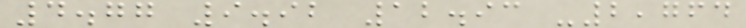4.77 9.92 12.93 -2,764
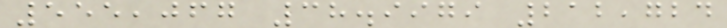555,067 38.9979 212,724
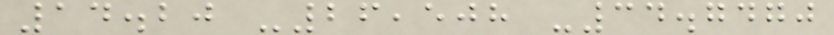14.20 -26,508 -34.7470
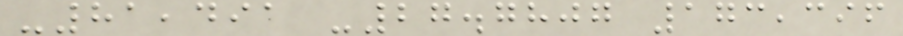-81,491 -27.7807 173,396
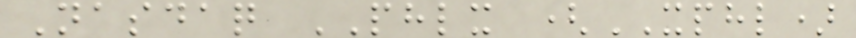Nasdaq PHLX (XPHL)
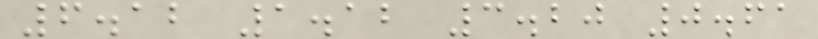6.12 1.12 3.20 0.61
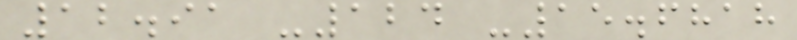12.91 -124 -15.6818
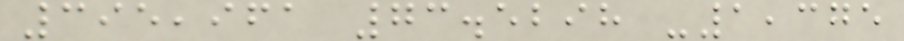395,961 73.5298 -1,375
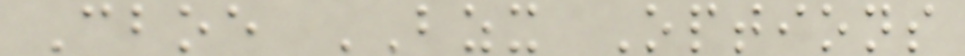Cboe BZX Options
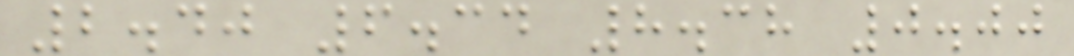2.40 6.34 8.38 0.00
